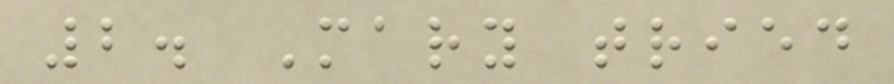2. Mary tried
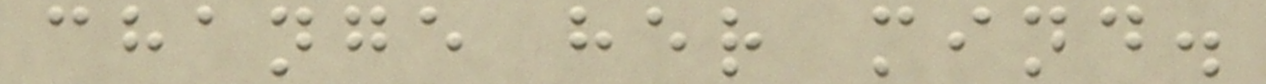change her mind.
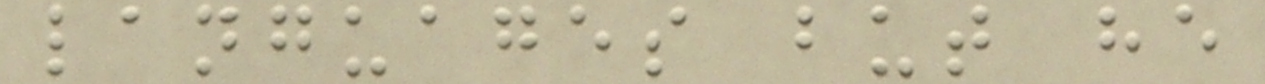languages but he
